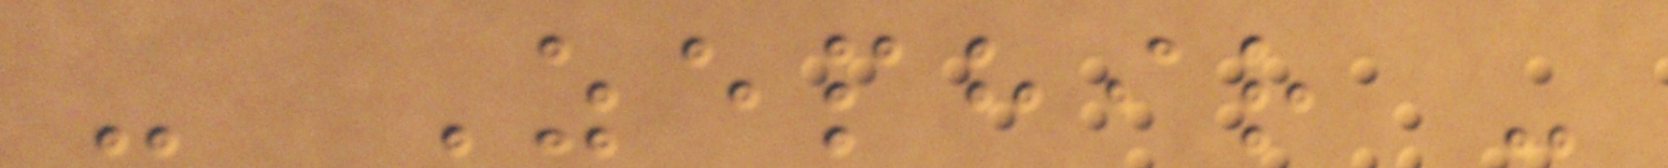- Zephir -
